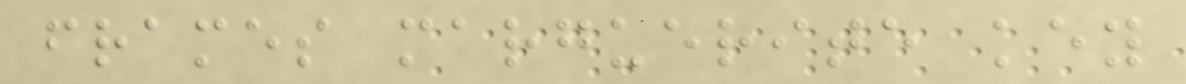frames marguerite key
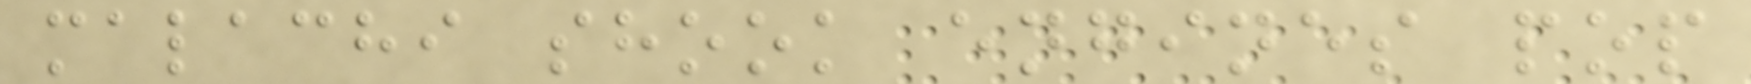malachi shook engines pop
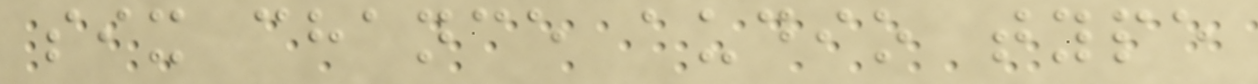six chance audio type
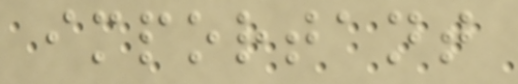important
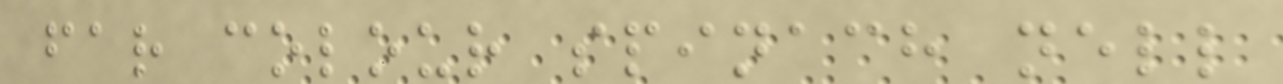far colour spinach nell
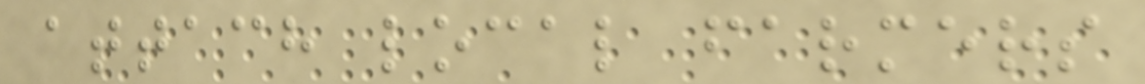attach local farmers
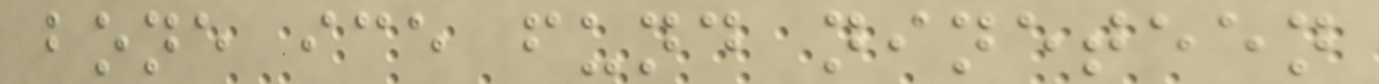bone ice fund nineteen
